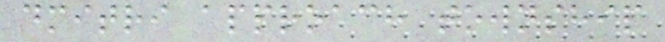dmitri approach township
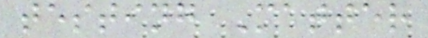testing Matter
